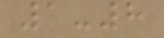1-8
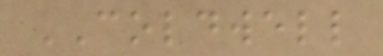COLDWELL
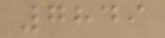7849
